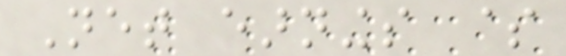Net earnings $
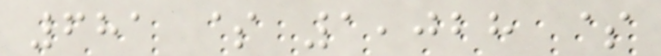681 $ 1,028 $
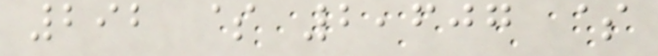292 $ 2,607 $
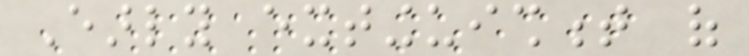Early extinguishment of
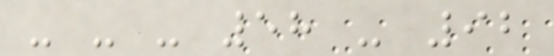- - - 58 - 92
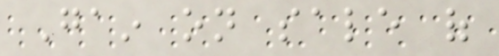Gain on sale of
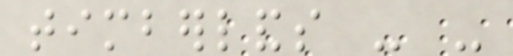timberlands - -
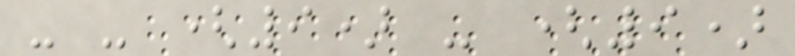- - (9) - (9)
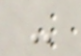-
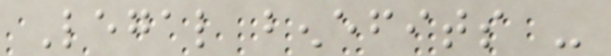Legal benefits -
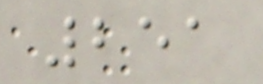251
